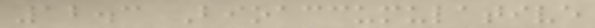12.3 Bioaccumulative
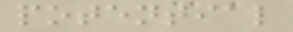potential
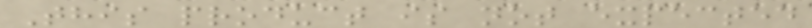This product is not expected
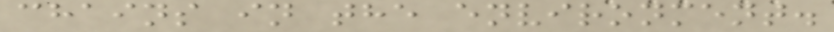chains in the environment.
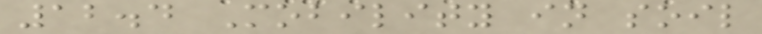12.4 Mobility in soil
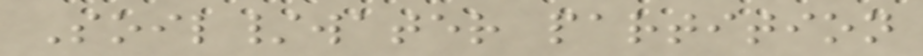Soil/water partition
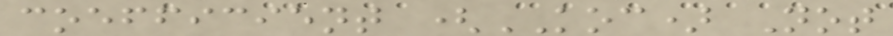coefficient (KOC) Not
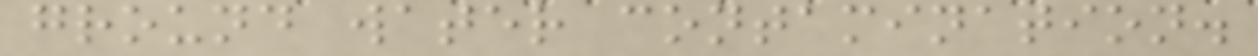ground water contamination.
